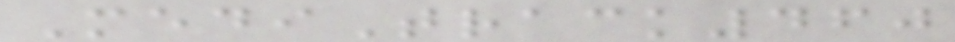MediTrack460
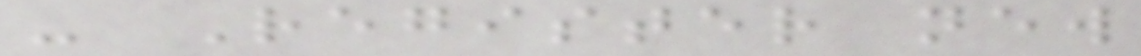- Register new
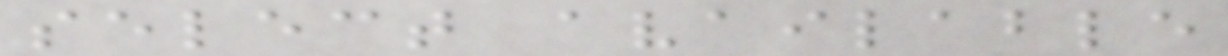select available
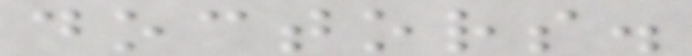doctors.
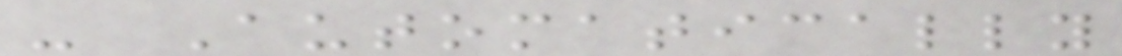- Automatically
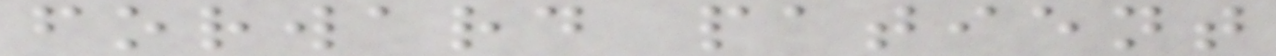forward patient
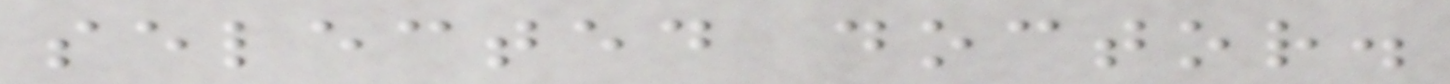selected doctor.
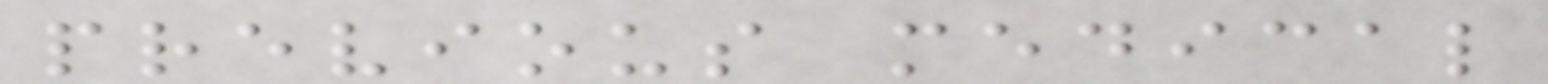previous medical
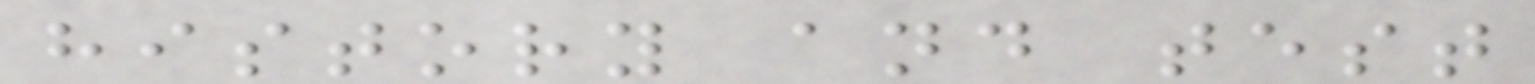history and test
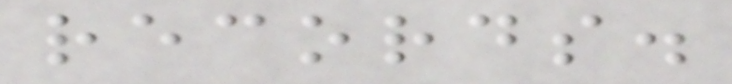records.
